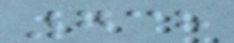738
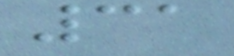31
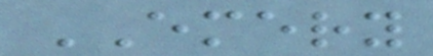EMERY
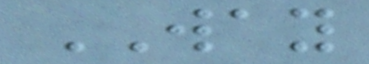WAY
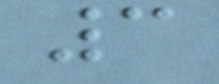3
